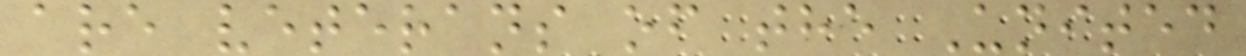are veterans of the United
